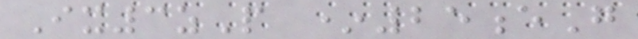Ix3zP *25eG
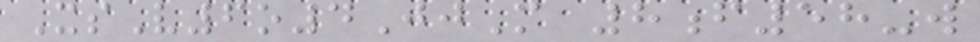XsV6o4JjM 8f58-w
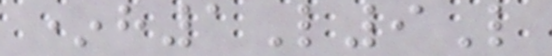*h1L9L
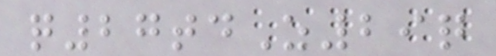q27tdZ29q
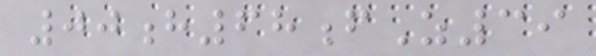00h68fZ39
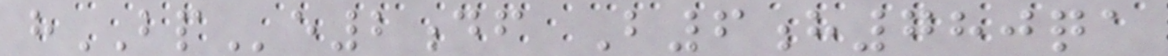hBPe2df B6h780qa
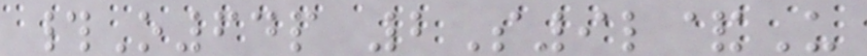#O64p 2S9l&U
